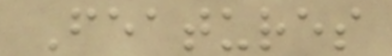Features
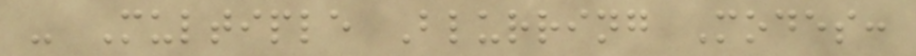- Multiple Blurring Modes:
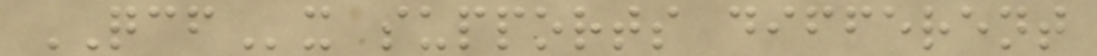QCFx supports different
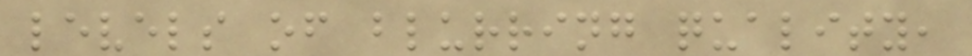levels of blurring quality,
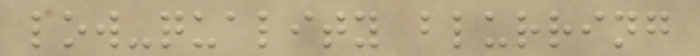low-quality blurring
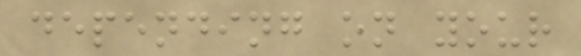depending on your
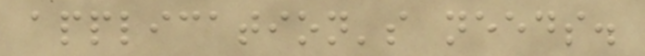application's needs.
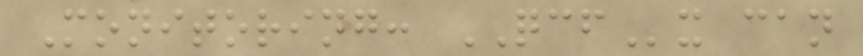Monitoring: QCFx can
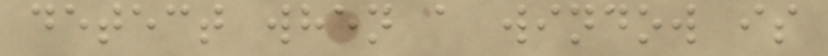detect when a window is
